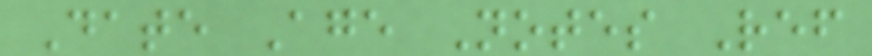Date Age Notes Ref
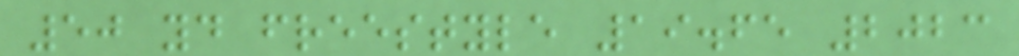50 yd freestyle 19.65 2023
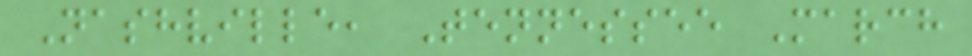Nashville, Tennessee March
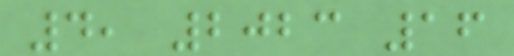4, 2023 16
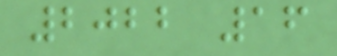2022 16
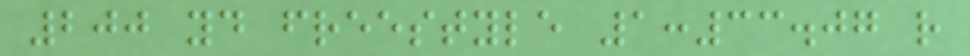200 yd freestyle 1:33.07 r
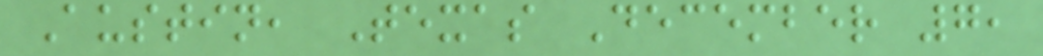Austin, Texas December 7,
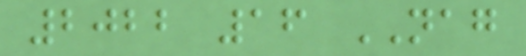2022 16 NAG
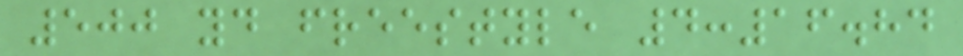500 yd freestyle 4:16.84
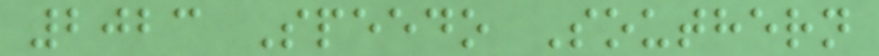2023 Speedo Southern
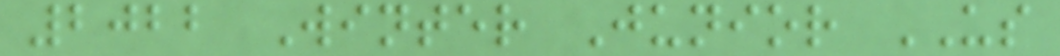2022 Winter Junior US
